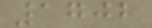1702
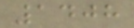1408
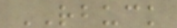RBUCK
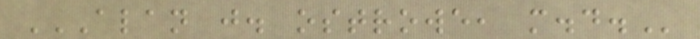ALAN J. OSTROWE, M.D.
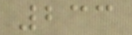233
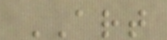ART
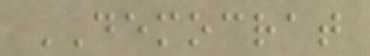DEMOCRAT
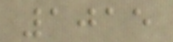1015
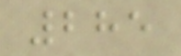285
